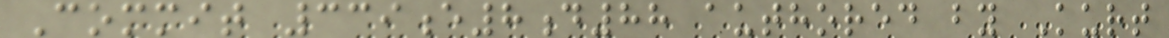Commit 339e8d88 authored by Kurt
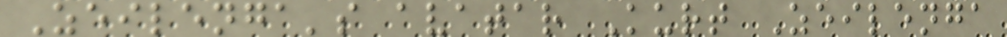Zeilenga's avatar Kurt Zeilenga
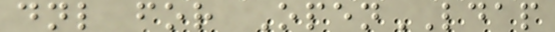dnl for OpenLDAP
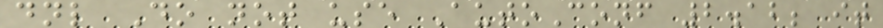dnl Do not use AutoConf 2.12; it
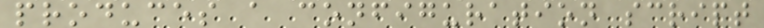produces a configuration script
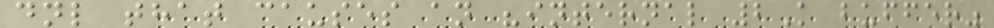dnl that causes an "internal 2K buffer"
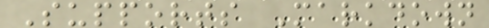Supports Markdown
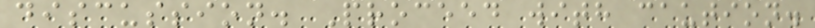discussion. Proceed with caution.
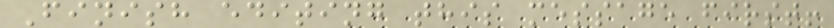Finish editing this message first!
